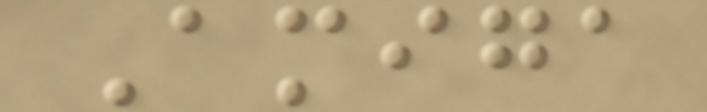Amiga
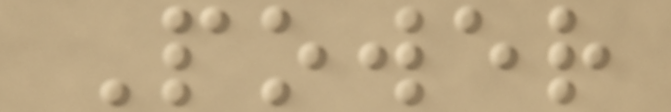Power
